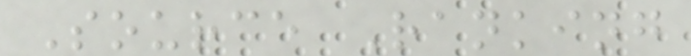Source Ranking
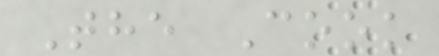The Cook
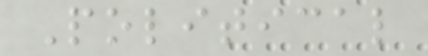Political
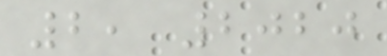2, 2020
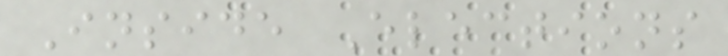Inside Elections
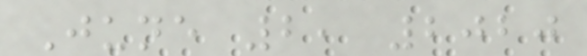June 2, 2020
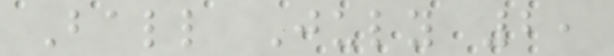Ball July 2,
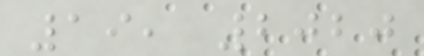19, 2020
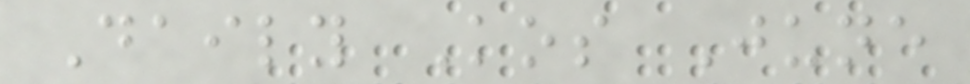Daily Kos June
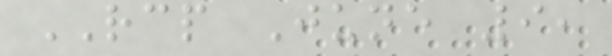RCP June 9,
